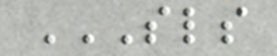SLS
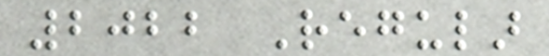2022 Regular
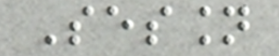Session
